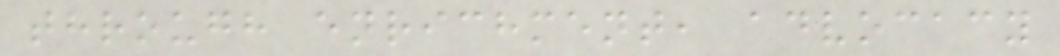through enrichment, advocacy
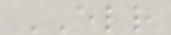ELR
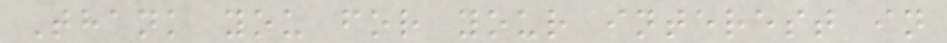Thank you for your interest in
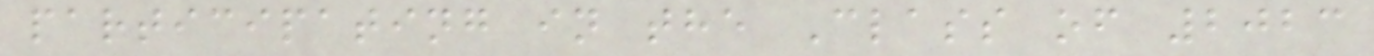participating in the Class of 2023
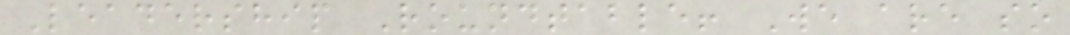Leadership Roundtable! We are so
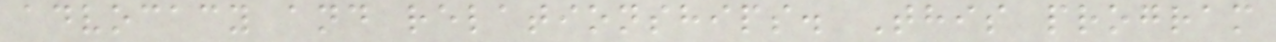advocacy and relationships. This program
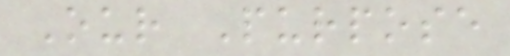Our Purpose
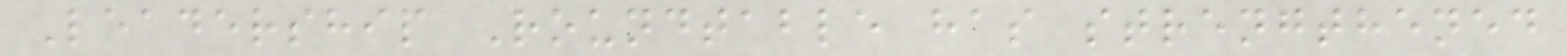Leadership Roundtable has strengthened
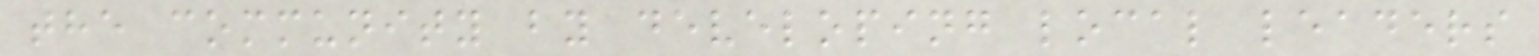the community by developing local leaders
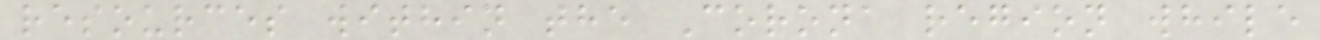resources within the Corona region while
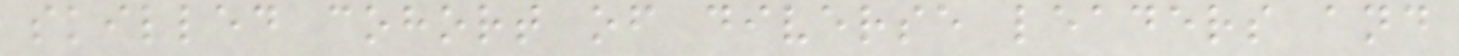skilled cohort of diverse leaders and
